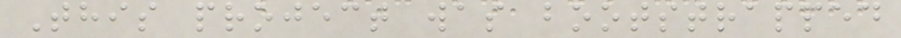This project was bootstrapped
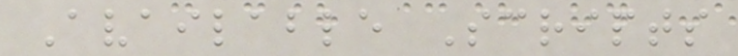Available Scripts
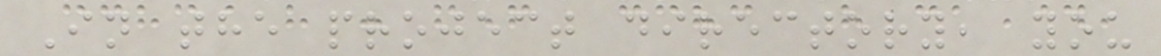In the project directory, you
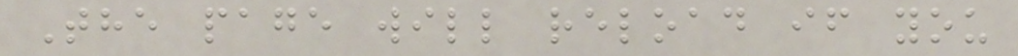The page will reload if you
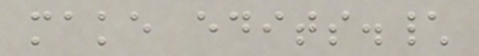make edits.\
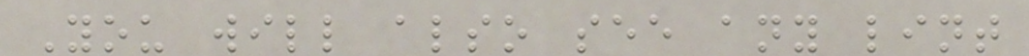You will also see any lint
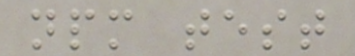npm test
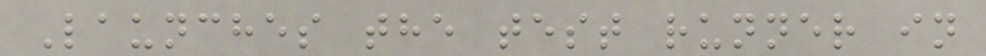Launches the test runner in
